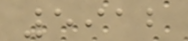5912
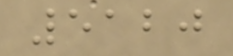5120
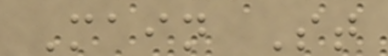Main St
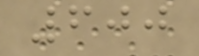600
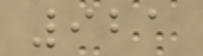921
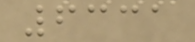6331
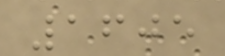1605
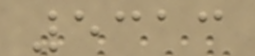5313
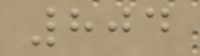804
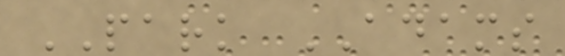PARK ADAMS
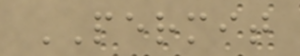PERMIT
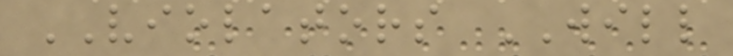VIOLATORS WILL
